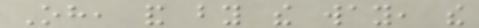Oh, and by the way, the
